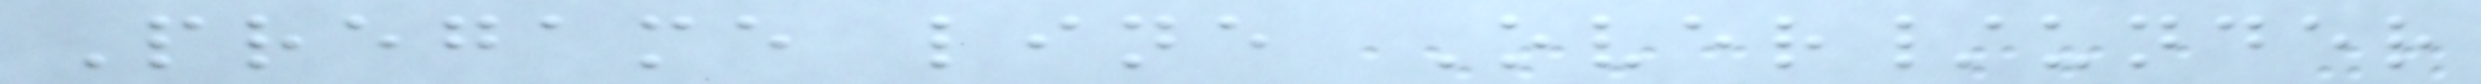Pregame line Over/under
